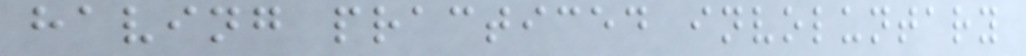having practiced involuntary
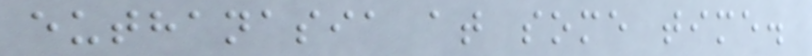euthanasia at some time.
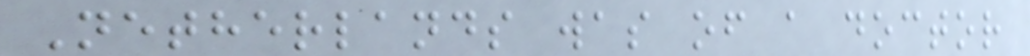Netherlands was of a doctor
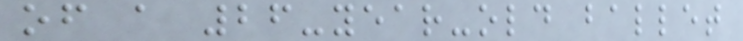of a 26-year-old ballet
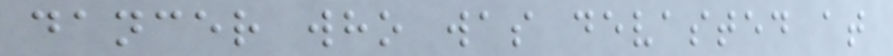dancer who was devasted at
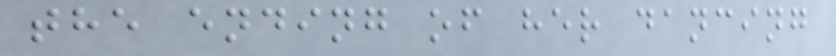the ending of her dancing
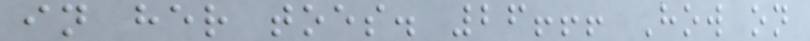in her toes. 26!!! How on
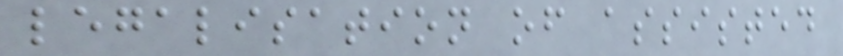legalisation of assisted
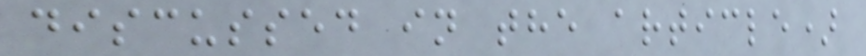discussed in the article)
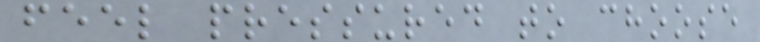feel pressured to choose
